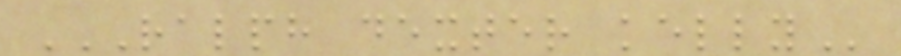RALPH DEXTER KELLY
